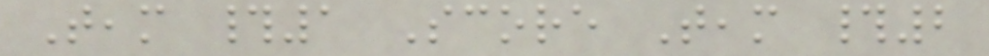Team #1 Score Team #2
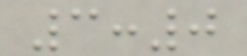3:0
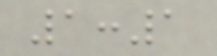1:1
